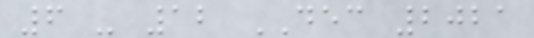6 - 12 DEC 2021
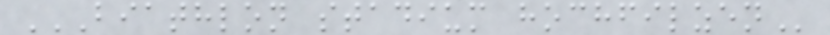BIATHLON STADIUM HOCHFILZEN
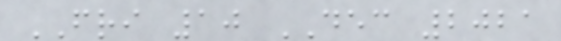FRI 10 DEC 2021
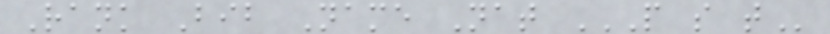Rank Bib Name Nat P S T
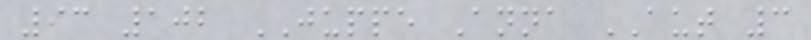93 102 JUPPE Anna AUT 3
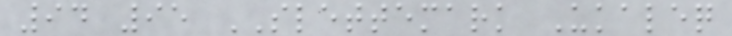94 95 SLETTEMARK Ukaleq
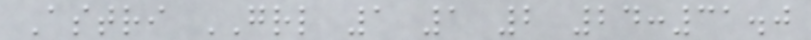Astri GRL 1 1 2 24:31.0
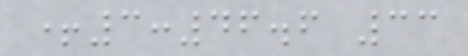+3:46.6 33
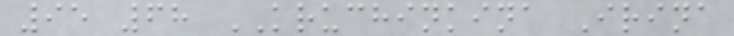95 68 KRUCHINKINA Irina
